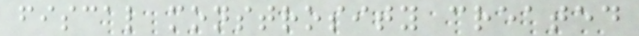fiscal monstrosity created
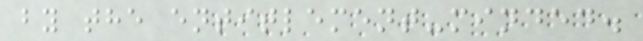by the entitlement-minded.
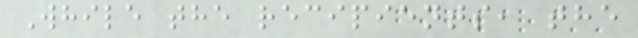While the recipients, the
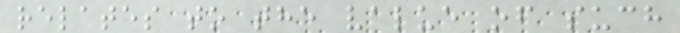relates to the value of such
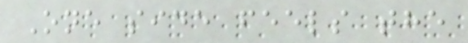One side feels the
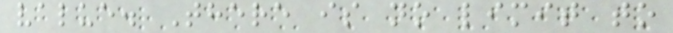value. There is no limit to
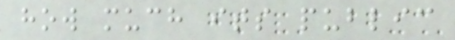how much its public
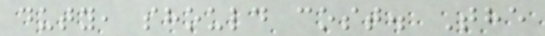duty, should cost. The
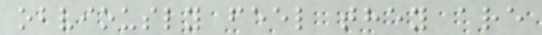obviously feel they are
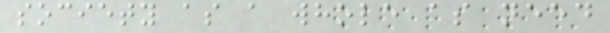society as a whole as need
